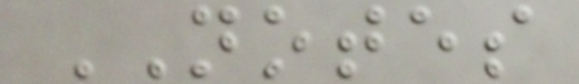NOTES
